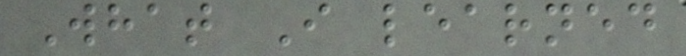What I learned
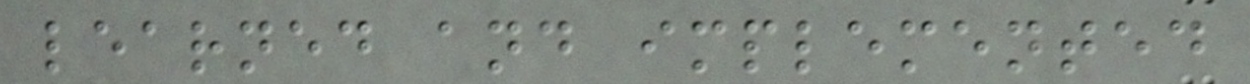learned and implemented
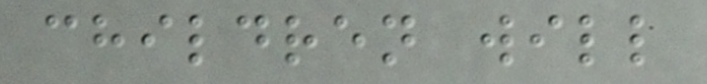children will
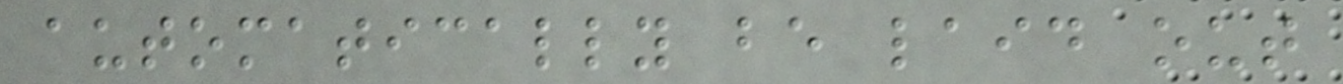automatically be laid out
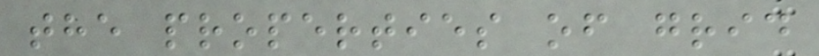the properties of grid
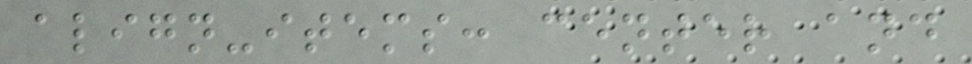align-items: center and
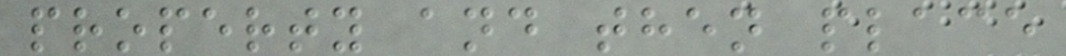property and then place
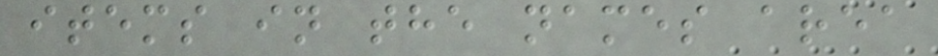items in the names area
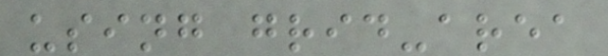using grid-area
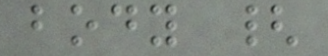body {
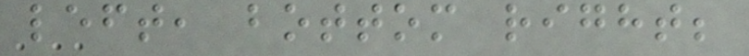left, bottom right;
